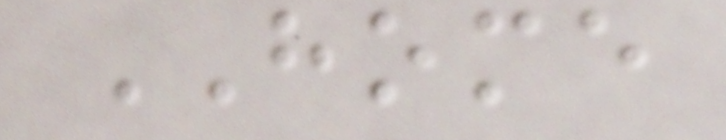HOME
